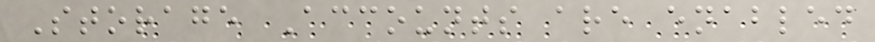Storage Accounts are enabled
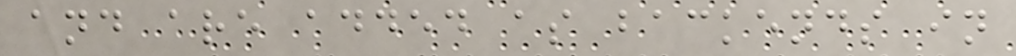and are added as backends in
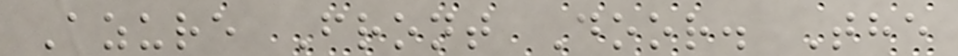Azure Front Door. The
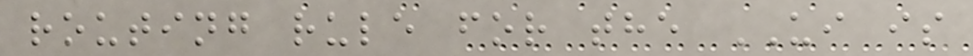routing rule for the UI is
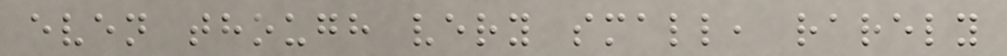even though very small, rarely
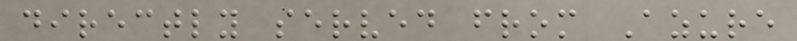directly served from Azure
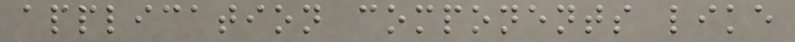application components like
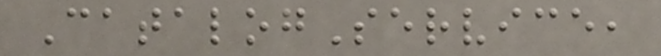CatalogService,
